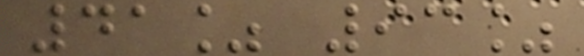41% 93%
